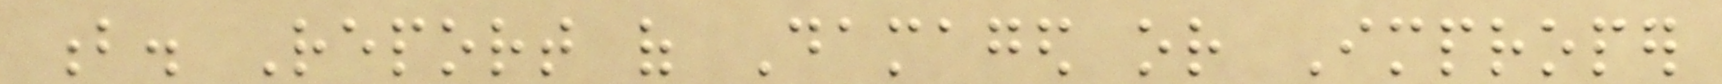b. Report of Damaged or Improper
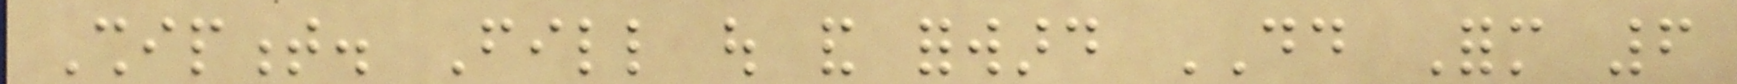Shipment. Fill out and forward DD Form 6
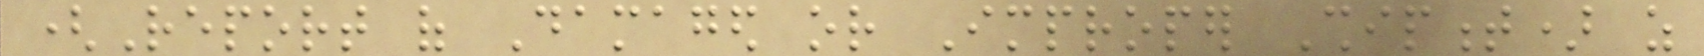(Report of Damaged or Improper Shipment) as
